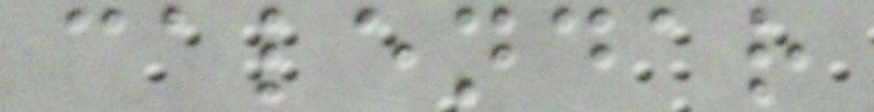calendar
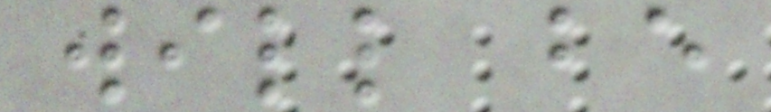will be
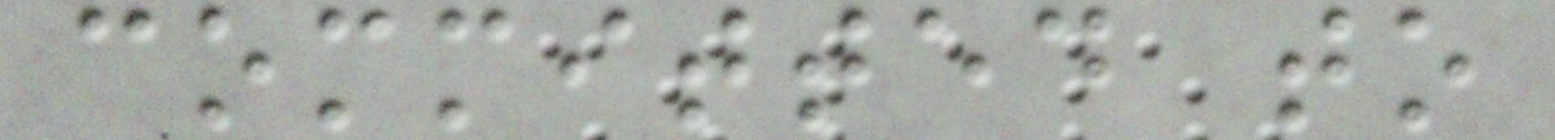committed to
